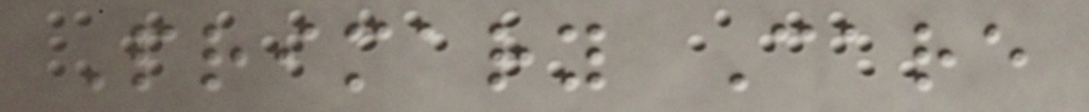Primary Care
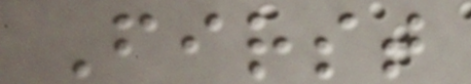First
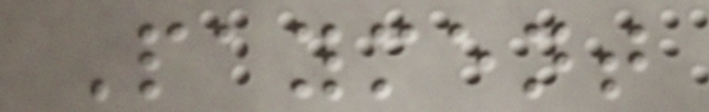Payment
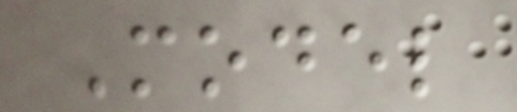Model
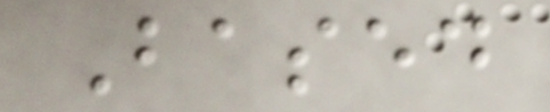Based
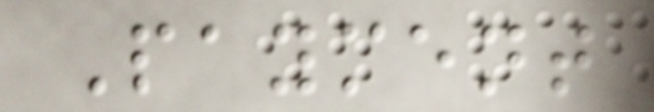Payment
